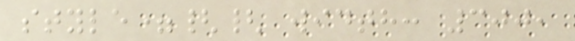style={{ width: 300,
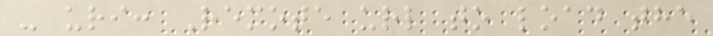- uri: Remote url to load the
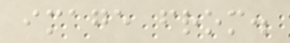image from.
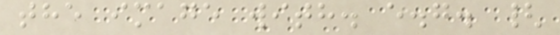the image with. e.g. {
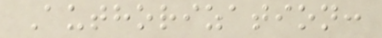Authorization:
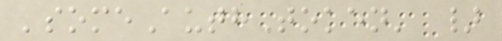'someAuthToken' }
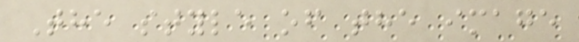The style of the image
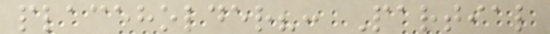placeholder?: Partial
